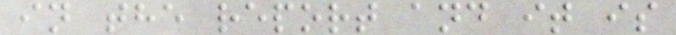in the report and it is
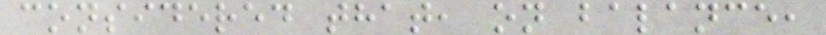considered that, on balance,
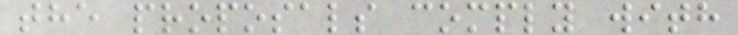the proposals comply with
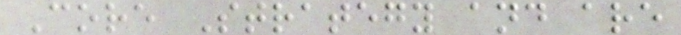Core Strategy and are
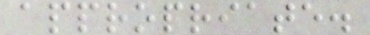appropriate.
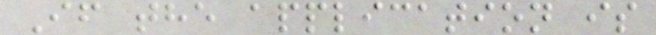If the application is
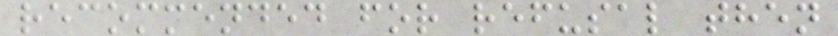recommended for refusal then
